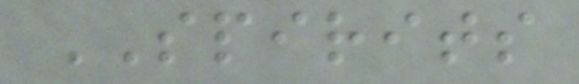SPIRITS
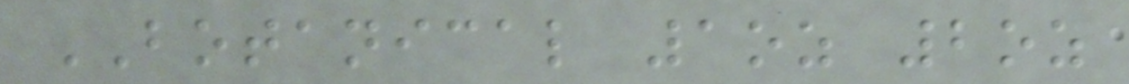BOTANICAL 1oz 2oz
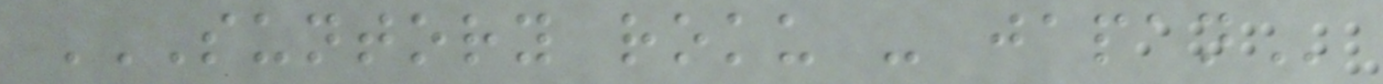SUNTORY ROKU - JAPAN
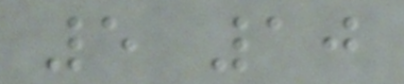5 10
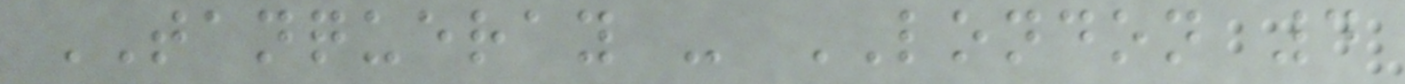TANQUERAY - LONDON 4
